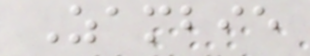Zambie
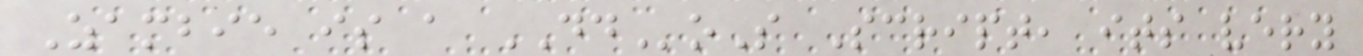Zambie is a DDoS Script, its very
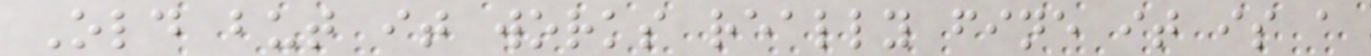Old but it works really fine it is a
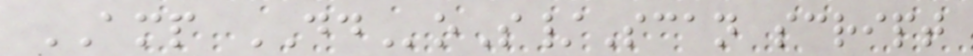AMP DDoS/Scan script
